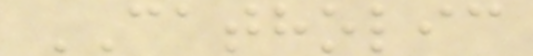CATHOLIC
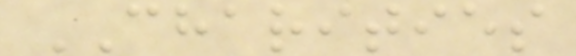CHARITIES
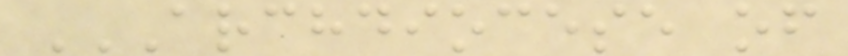ARCHDIOCESE OF
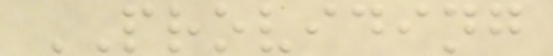PROVIDING
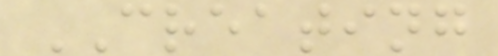CREATING
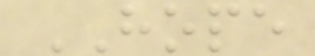HOPE
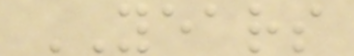YEARS
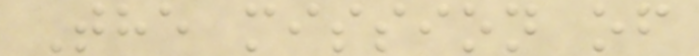The mission of
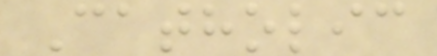Catholic
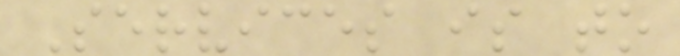Services is to
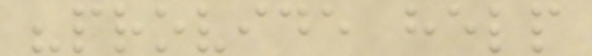"provide help
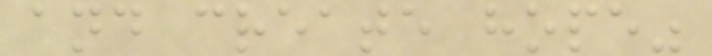and create hope"
